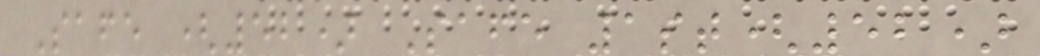Safe (52) Safe 1st(52)
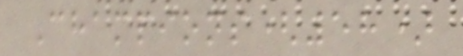Champions(58)
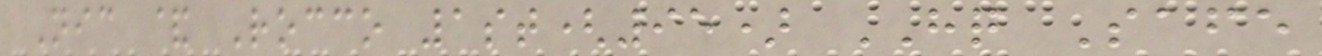Nic & Rocco 1st(95) HQ Safe
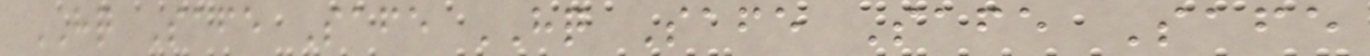HQ Safe Safe HQ Safe Safe Safe
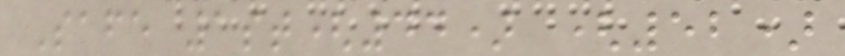Safe 1st(44) (52)
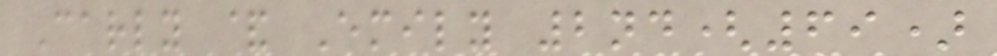Carly & Emily 2nd(69)
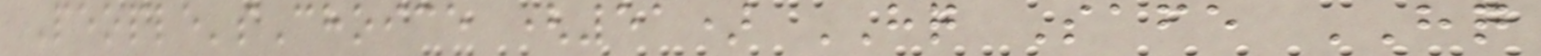People'sChoice (51) HQ Safe HQ
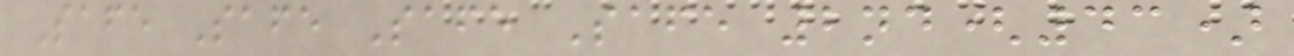Safe Safe Safe Safe 2nd(43)
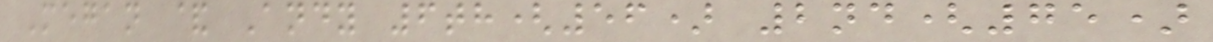Megan & Andy 6th(56) 2nd(75)
